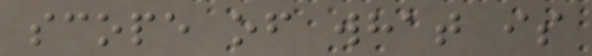scope of what is
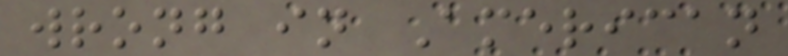wrong in American
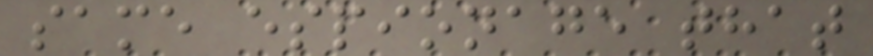same espionage that
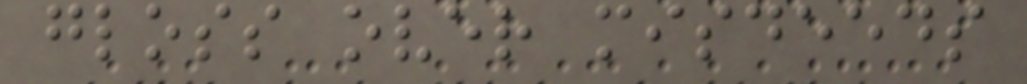gloss over misdeeds
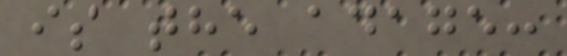is the adage:
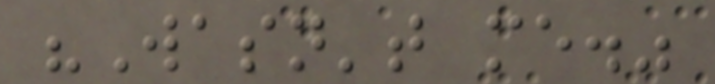"Wasn't me."
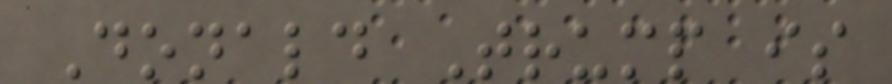Donald Trump is
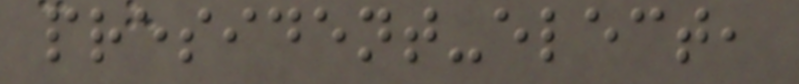president-elect,
